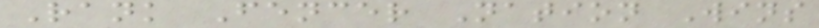Rank Fencer Nation Wins
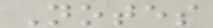Notes
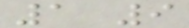1 9
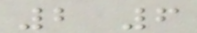2 6
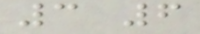3 6
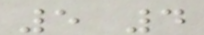5 4
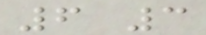6 3
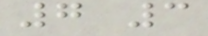7 3
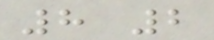8 2
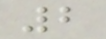2
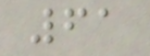61
